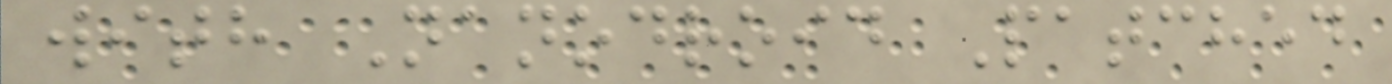with Nanodroid Patched
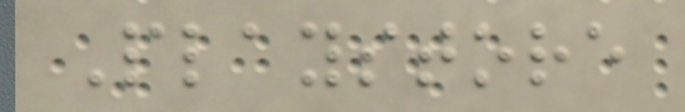Playstore
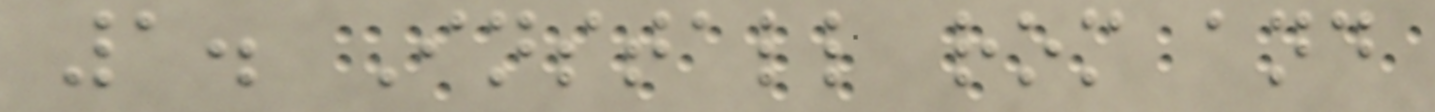1. Install rom and
